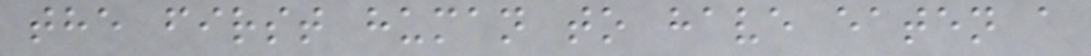the first human to have eaten a
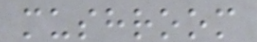mushroom
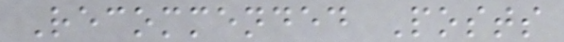Recommended Posts
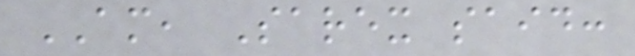AM, Sarex said:
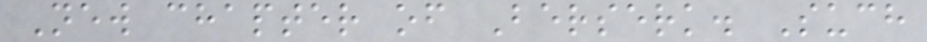New chapter of Berserk. Such
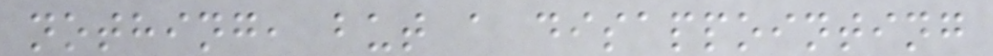nothing, but a disappointing
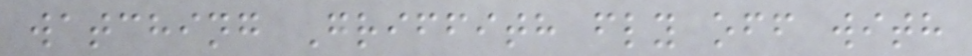watching Griffith fly off with
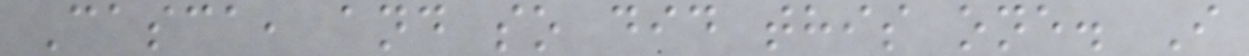Casca, and so did this one. I
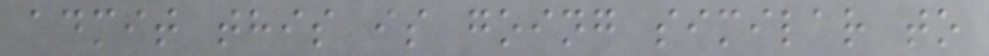admit this is going similar to
